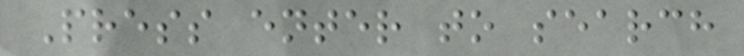Press enter to search
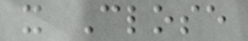x Close
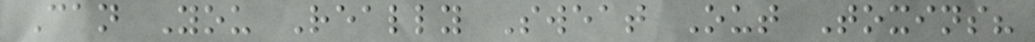Can You Really Sweat Out Toxins?
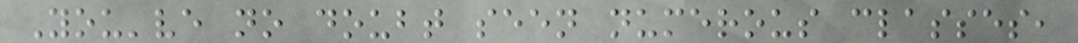You've no doubt seen numerous classes,
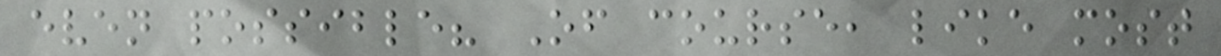even possible? Of course, like most
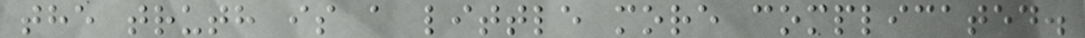the truth is a little more complicated.
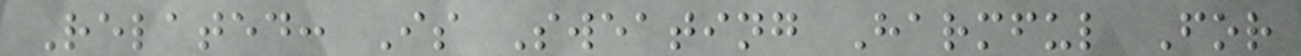Related: Is Sweating Harmful For
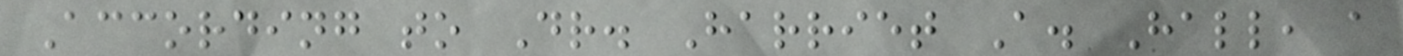According to Dr. Harriet A. Hall, a
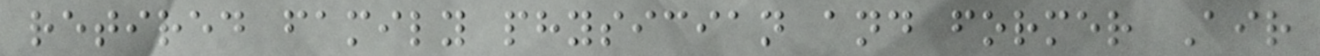retired family physician and former Air
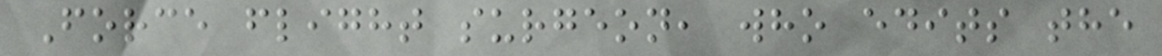Force flight surgeon, who edits the
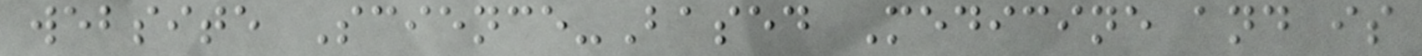website Science-Based Medicine and is
